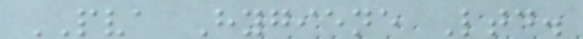PVA Hygiene Ltd.
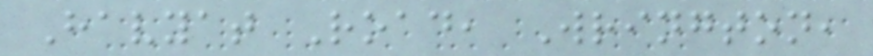Havyat Road, Wrington,
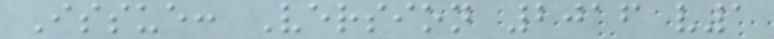Issue: Version 2016 v1
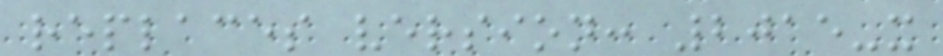replaces version: 2015-x
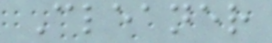Cleaner
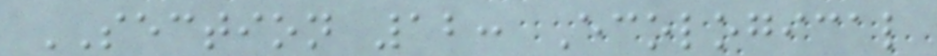SECTION 12: Ecological
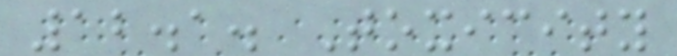12.1. Toxicity
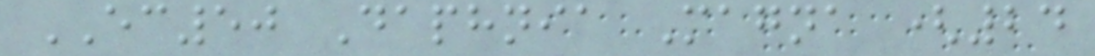EC50 Daphnia Magna (24
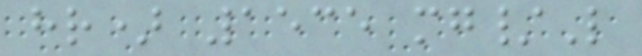hr) 1535 mg/L
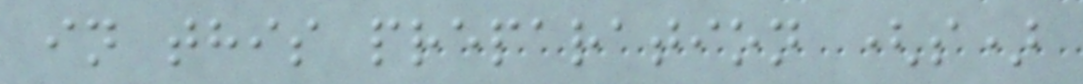in this preparation (s)
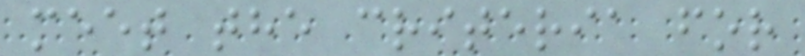meet the criteria for
